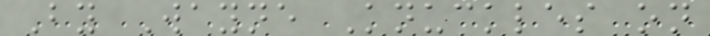By Wayne Knuckles on
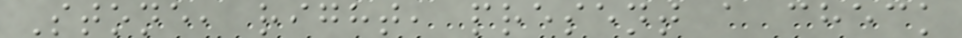Stone, right, present a check
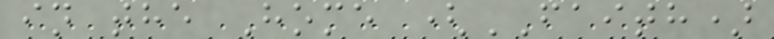in the Home (FAITH)
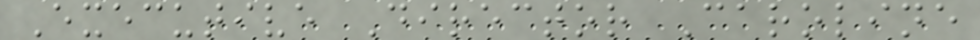Executive Director Caroline
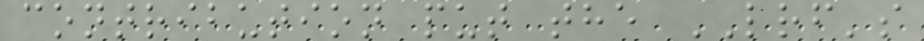contribution put the LRF's
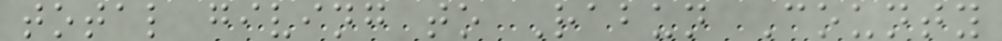total giving to Rabun County
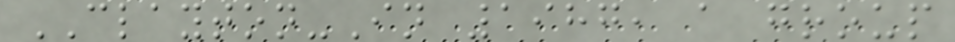CLAYTON-In 1987, a group
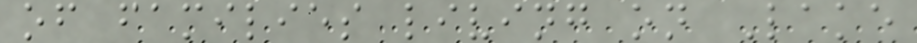of families living on Lake
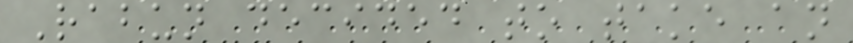Rabun decided to take an
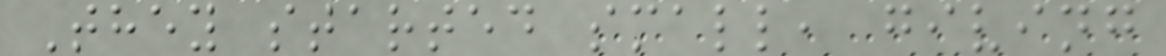They started small, giving
